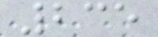235
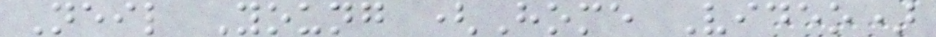Neil Young (Home Video)
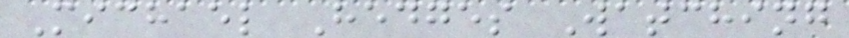Michael Hedges Watching
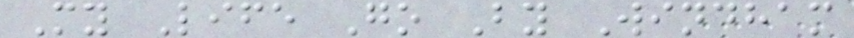My Life Go By Windham
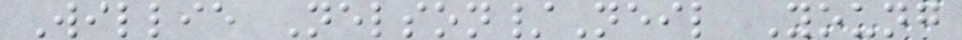Willie Nelson/Neil Young
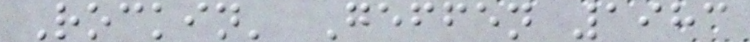Rockin' Geffen 1983
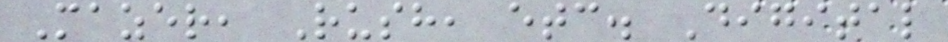Mazer, Rush, etc. Digital
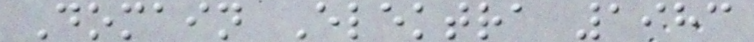Domain Elektra 1983
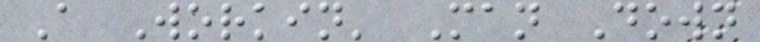A Workin' Man Down
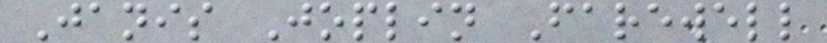Janis Joplin Farewell
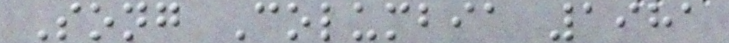Song Columbia 1981
